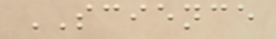SCIENCE
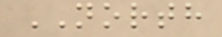NORTH
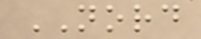NORD
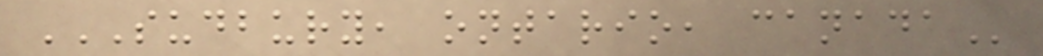SUDBURY, ONTARIO, CANADA
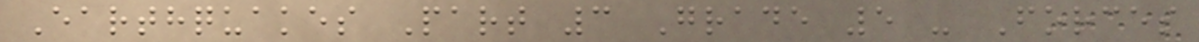Earthquakes Part 3 Grade 5 - Forces
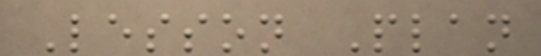Lesson Plan
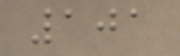101
